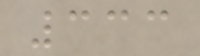333
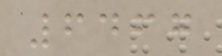6467
